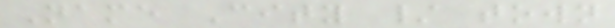Name City / town
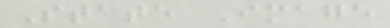State Image
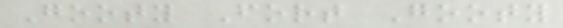Gooty Fort Gooty
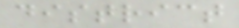district
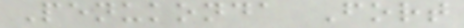Penukonda Fort
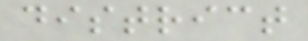district
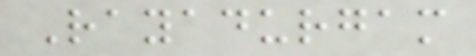Rayadurgam
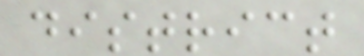district
